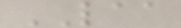LAA
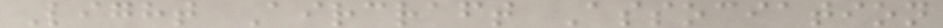Light Aircraft Association
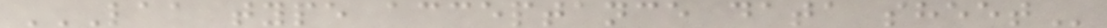LAA TYPE ACCEPTANCE DATA SHEET
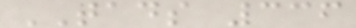TADS 336
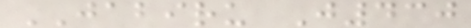JABIRU J430
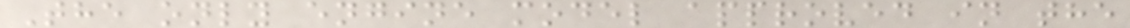The only engine model approved in the
